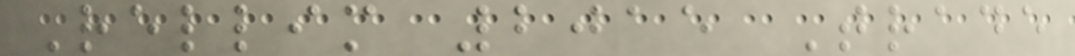Rellim 2015 Trade
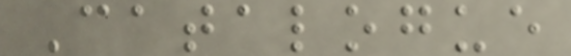Catalogue
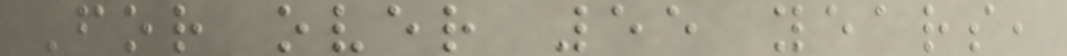For over 55 years,
